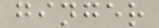ginger
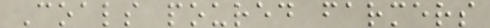Coals poured farmers
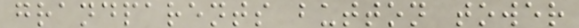grandparents button tower
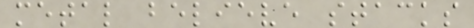metal believe stacks
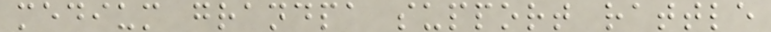medium grandpa support rattle
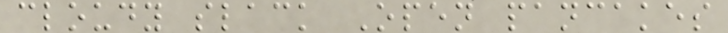cloudy slack Open pancakes
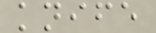knife
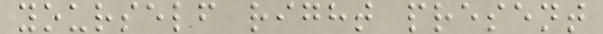yourself right present
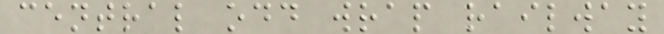central odd wrap railway
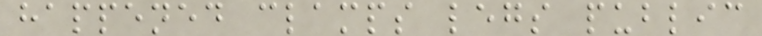happened clamps legs public
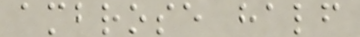ambrose half
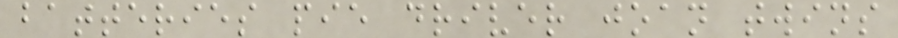batteries pie driver joan twins
